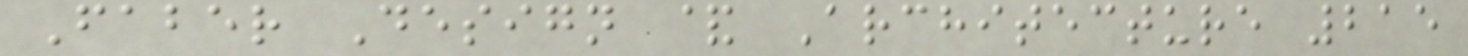Faber Design & Architecture 215
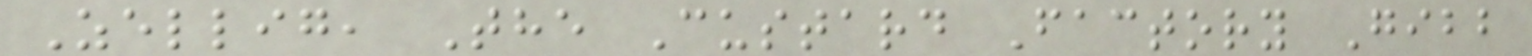Zellig, The Custard Factory Gibb
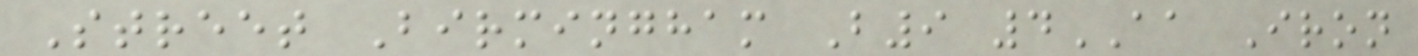Street Birmingham B9 4AA Iron
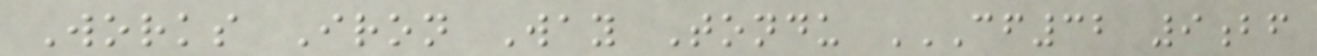Works Iron Way Tondu CF32 9BF
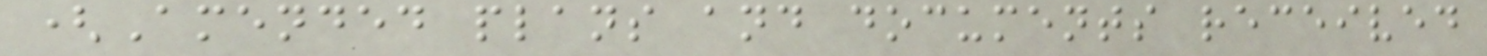(Amended plans and documents received
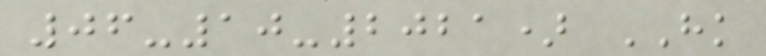06-10-2021) HK
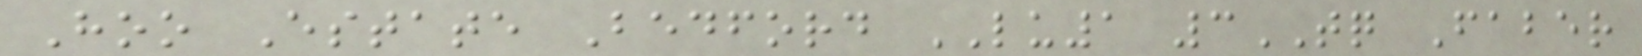Hoo Estate Bedford LU1 3TQ Faber
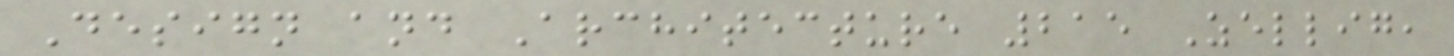Design and Architecture 215 Zellig,
